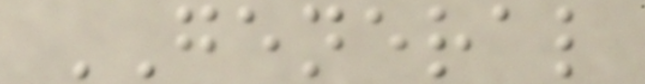GENERAL
